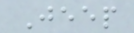Jeep
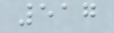517
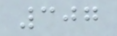307
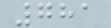781
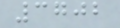3702
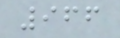966
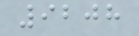9208
